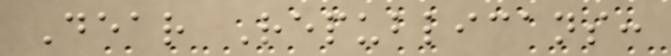Dear Republicans:
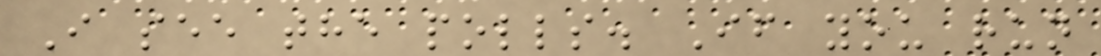I see the polls. If you run
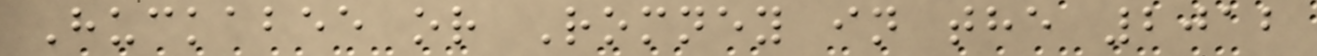Huckabee or Romney in the 2012
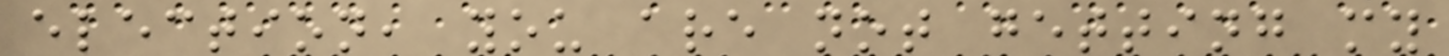election, you are not getting my
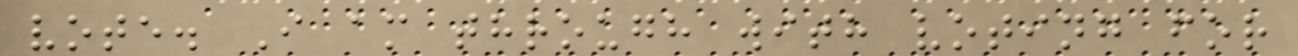vote. I am through with voting for
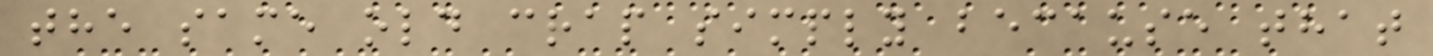the same old crap simply because that
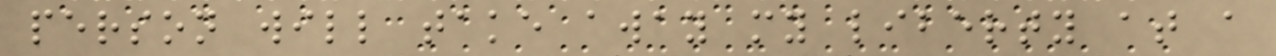person will take away my liberty at a
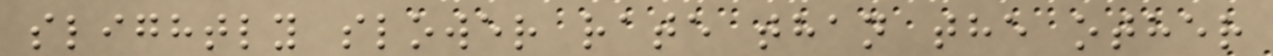slightly slower rate than the other
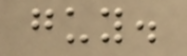guy.
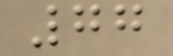77
